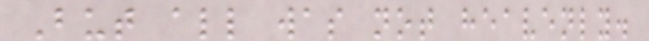But all was not heavenly.
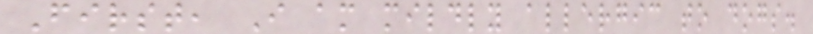First, I am mildly allergic to dogs.
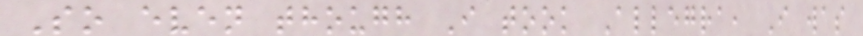So even though I took Allegra, I was
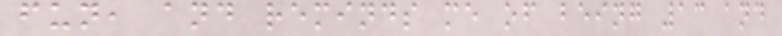fun, and reminds me of being 13 and
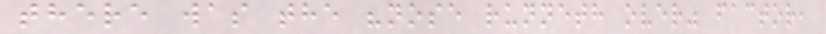there was the "nose runneth over" factor,
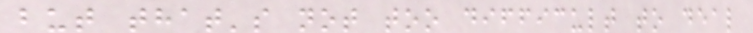but that's not too difficult to deal
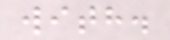with.
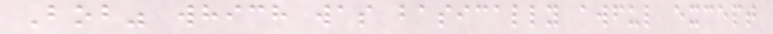Bob" which was basically awful except
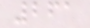261
